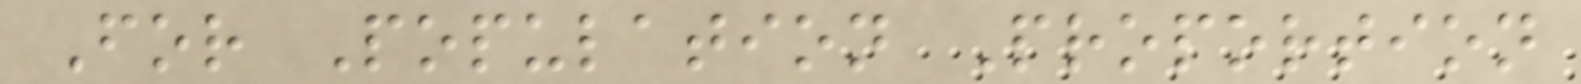For Population Proportion
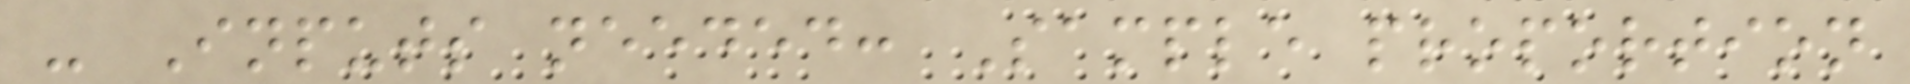- Inputs needed: Sample proportion
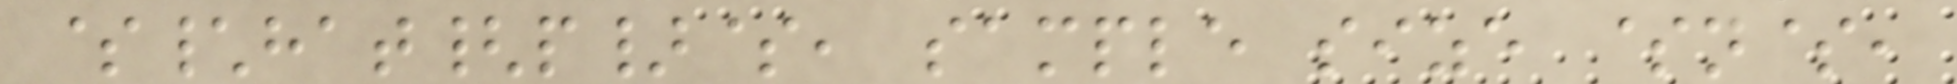$\hat{p}$, sample size $n$,
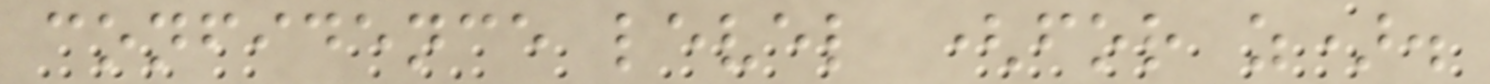confidence level (for z).
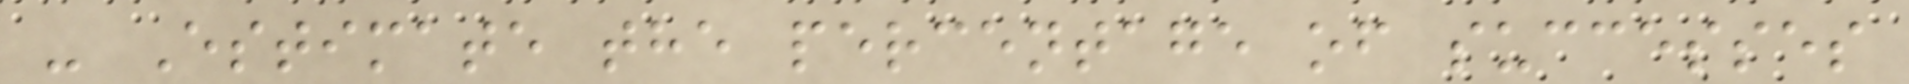- Estimate the percentage of successes
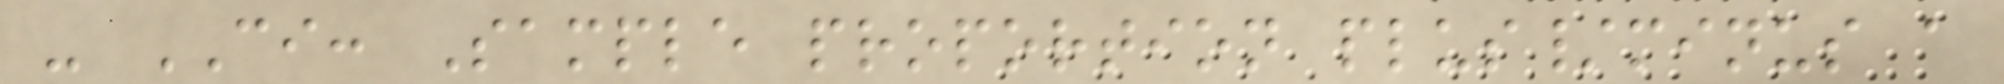- CI: Sample proportion plus/minus a
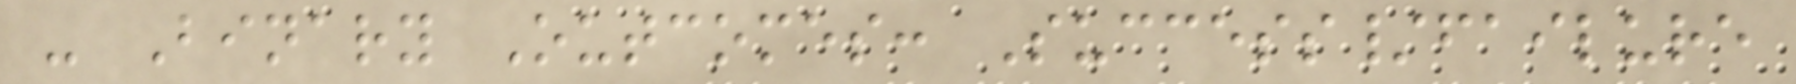- Binary Outcomes: Success/failure
